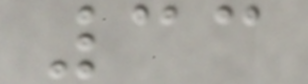33
